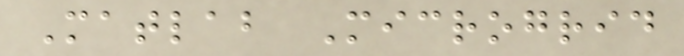Matlab Microgrid
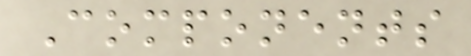Components
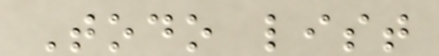Todo list
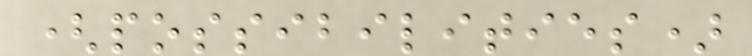(possibilities)
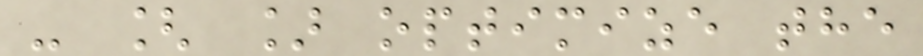- [ ] optimize the
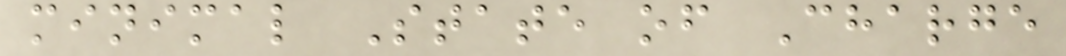minimal State of Charge
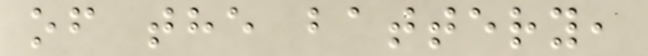of the battery,
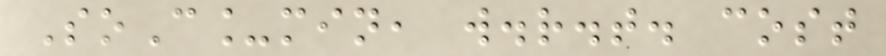SoC_min, w.r.t. cost
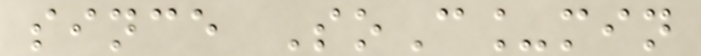since SoC_min
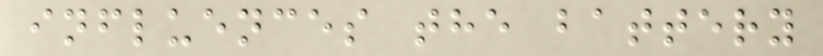influences the battery
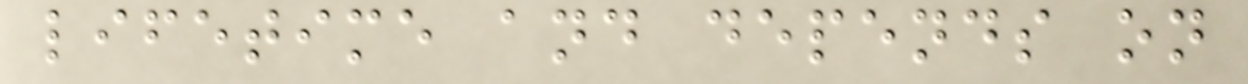lifetime and depends on
